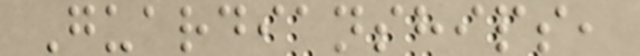Guardianships,
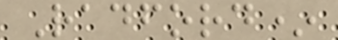Radford*
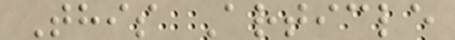This Article
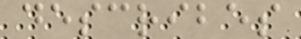describes
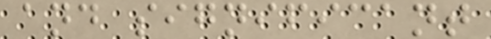and significant
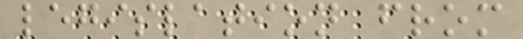legislation from
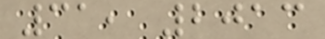31, 2013
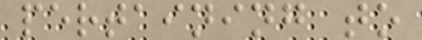pertaining to
